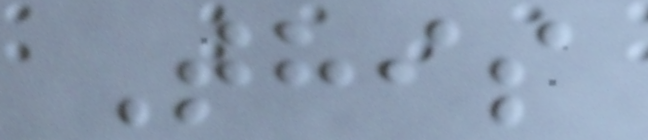This
